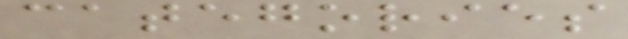categories
